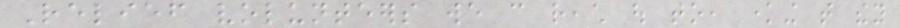Relief volunteers we can reach out to, knowing that they
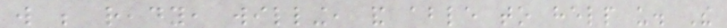will be ready, willing, and able to help us. The
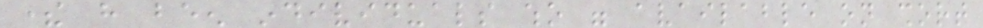there have been individuals who were available on short
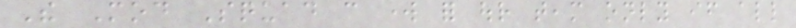The Mod Squad can work for our team only if all
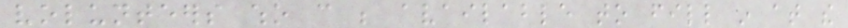volunteers who can be available to fill in at the
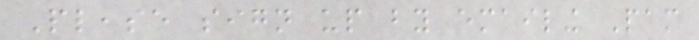Please sign up by emailing Pam
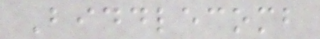Biddlecomb
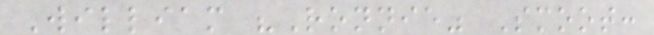William "Ronnie" Smoot:
